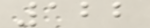122
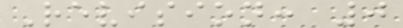Revision: 0
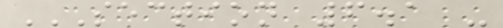SECTION 6.1 -
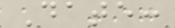Date:
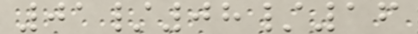01/08/16
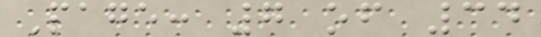Page: 7 of 34
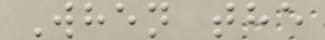When the
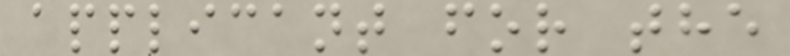applicant for the
